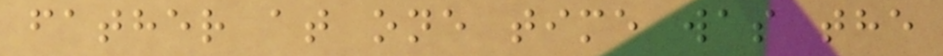father at one time was the
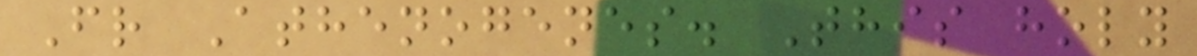Fr Athenogenes. This holy
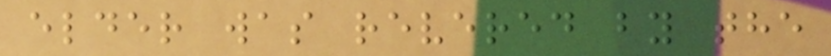elder was revered by the
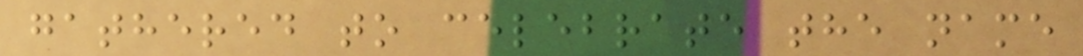gathered to celebrate the name
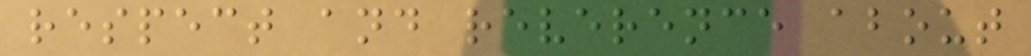respect and reverence about
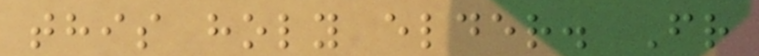this holy elder. Fr
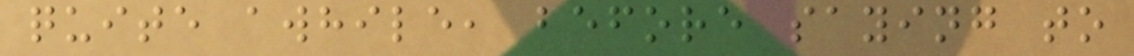quite awhile, before saying to
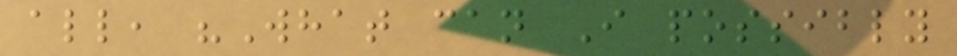all, "What can I possibly
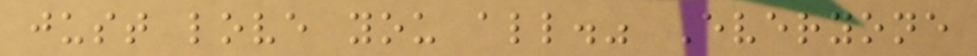just love you all." Everyone
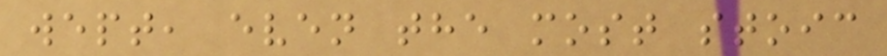wept, even the most stoic
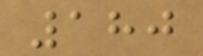180
